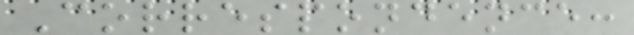Correspondence:
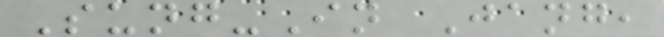Sung-In Jang,
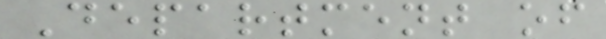Department of
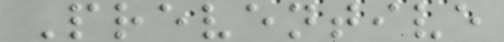Preventive
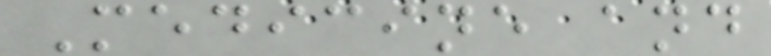Medicine and
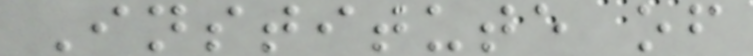Institute of
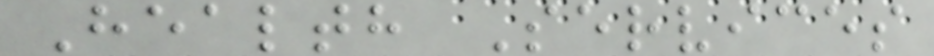Health Services
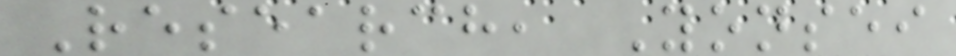Research, Yonsei
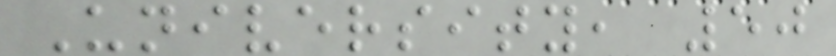University, 50
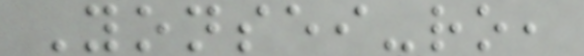Yonsei-ro,
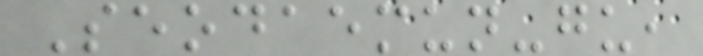Seodaemun-gu,
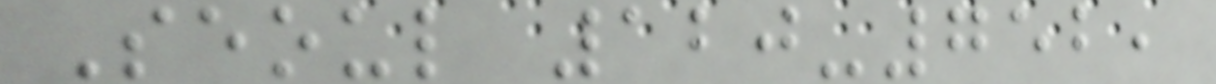Seoul 120-752,
